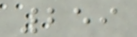259
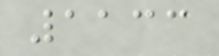1133
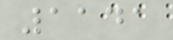1141
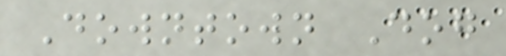Downtown Dog
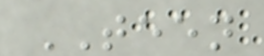TEEN
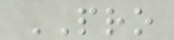PRO
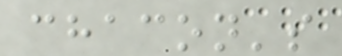chacon's
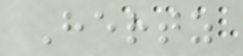Hertz
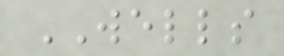WELLS
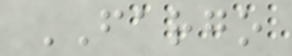FARGO
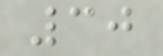30
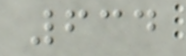634
